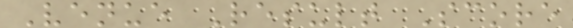Venue Result Score
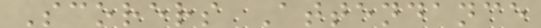Scorers Attendance
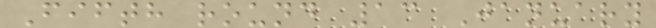Fifth round 13 January
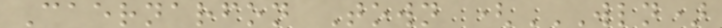Caernarfon Town (WLN)
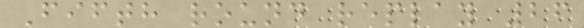Fifth round replay 26
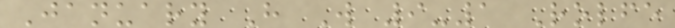January H W 9-1 Rolfe
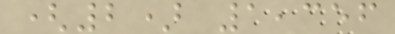(2) 1,356
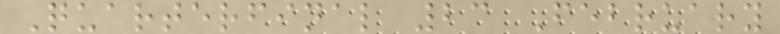Quarterfinal 23 February
